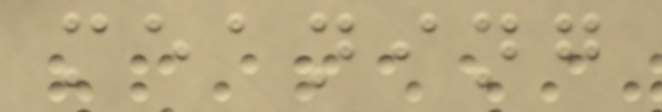meaning
